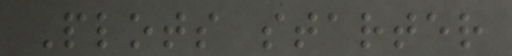Plots starter
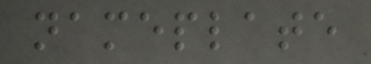nameplate
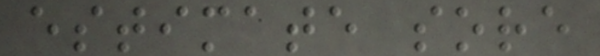estimate sore
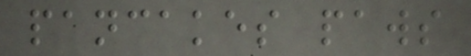pancakes paws
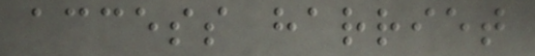access harriet
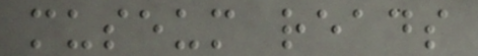museum reads
